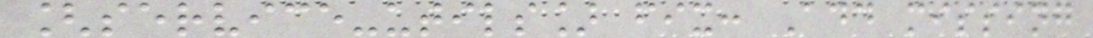[service-utils] fix: Add missing
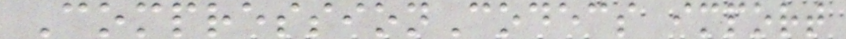CompressionCodecs import
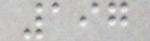197
